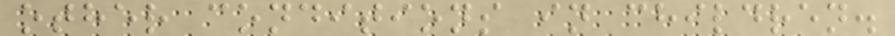other conditions in children.
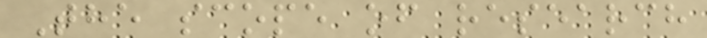The scope of research
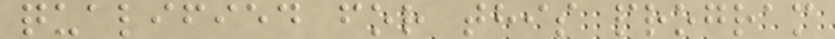qualified for this program
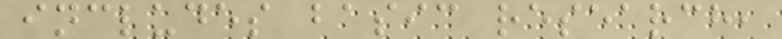includes basic research,
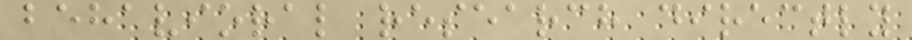behavioral research directly
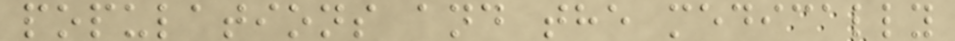populations and the medically
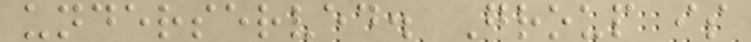underserved. Group is
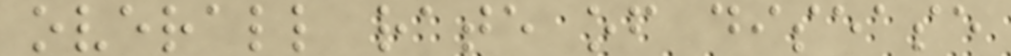overall rate of disease
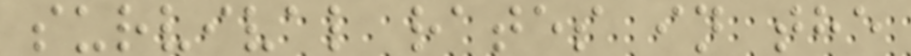survival rates in the
